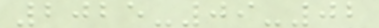2025-09-02
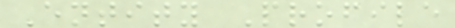Entity Profile
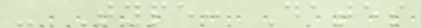- Type: Dates
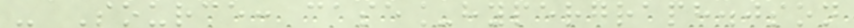- Source: case_hypergraph.json
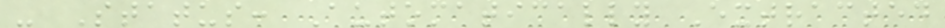- Status: Automatically Extracted
